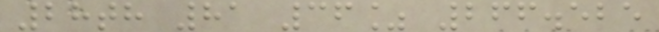28th 81 36% 266.525
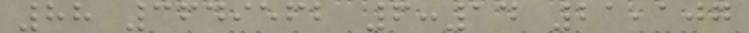88 3649562 6:14 21,107
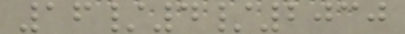16/4/2030
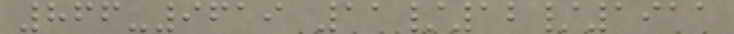866-9619 11/12/1911
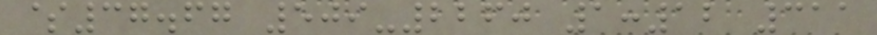$37.67 509-2260 1:12 311
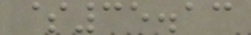$35.13
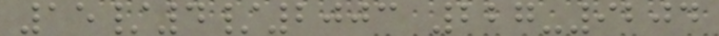15/4/2003 227-9204
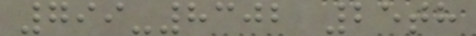799-8302 25th
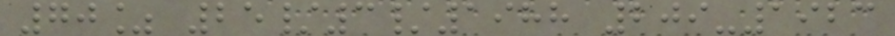70% 25/3/1988 209-1923
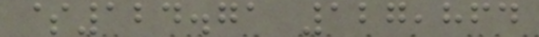$124.71 127,864
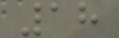18
